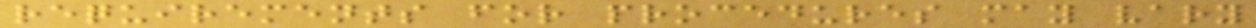requirements for procedures may vary
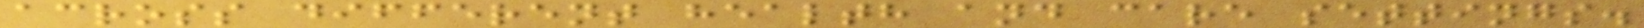across different health and care settings.
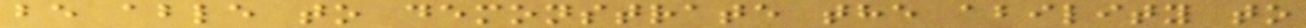be able to demonstrate the ability to
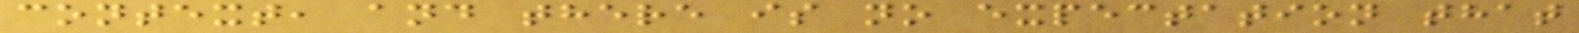context, and there is no expectation that
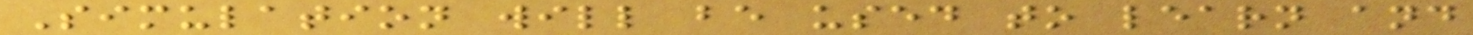Simulation will be used to learn and
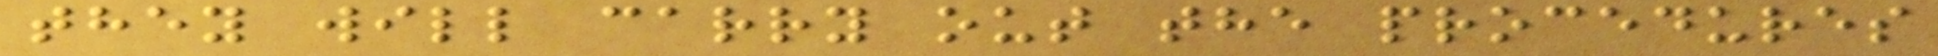they will carry out the procedures
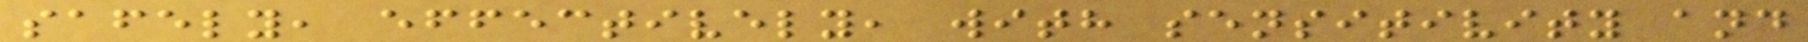safely, effectively, with sensitivity and
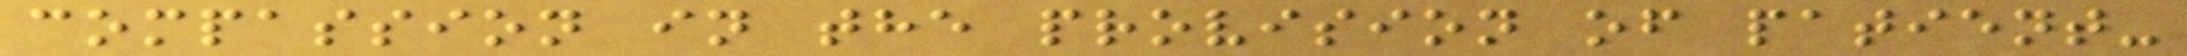compassion in the provision of patient-
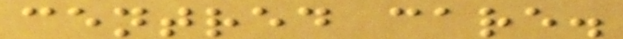centred care.
